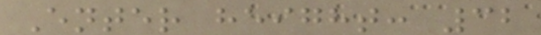Enter height: 32
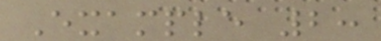Example 2:
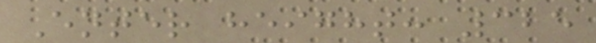Enter height: 325
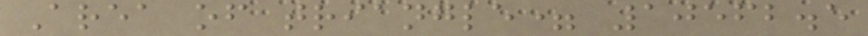Area of triangle= 10562.5
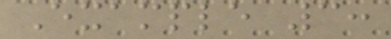Example 3:
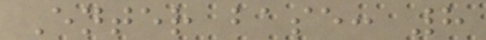Enter base: 8
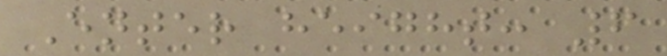Enter height: 6
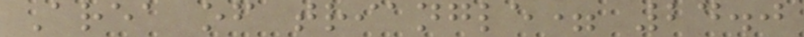Area of triangle= 24.0
